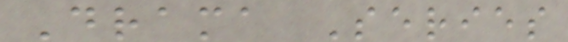Drama Series
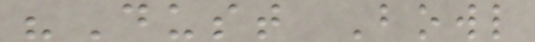"Dust Bowl
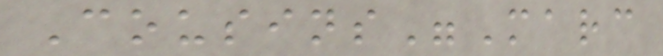Cousins"Marc
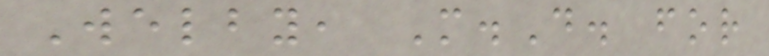Welby, M.D. for
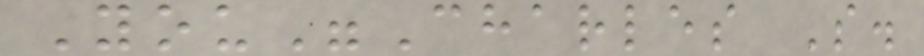You"Charles S.
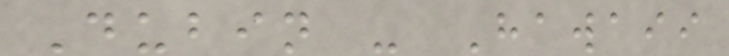Dubin - Hawaii
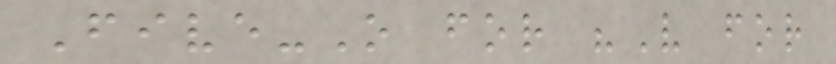Five-O for "V for
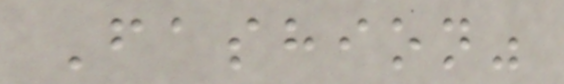Fashion"
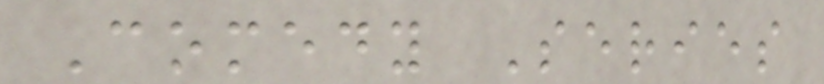Comedy Series
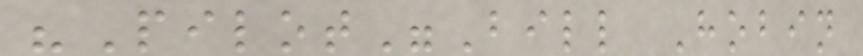"Pilot"Bill Hobin
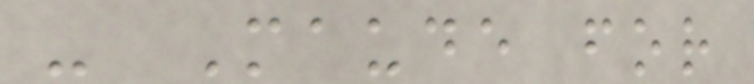- Maude for
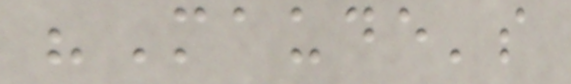"Maude's
